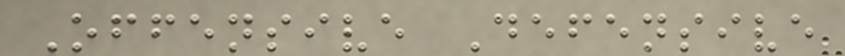Offensive Defensive
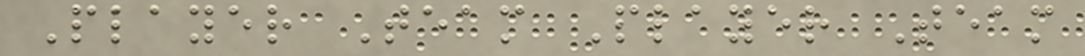Player Team Player Team
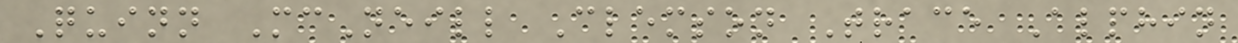Quinn McNeill Clemson Trace Alphin
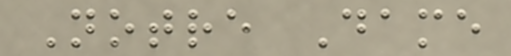Notre Dame
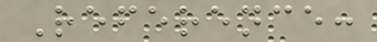Reference:
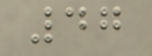47
